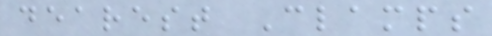dearest Clamps
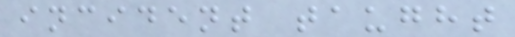incident taught
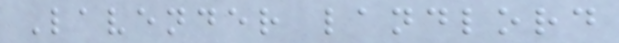Lavender landlord
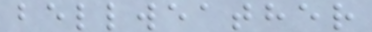bellweather
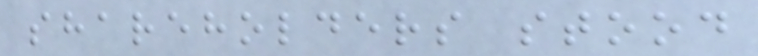shareholders stood
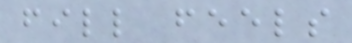fill feels
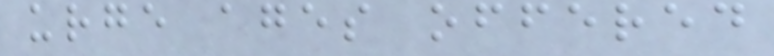urge ages offered
